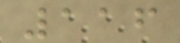116
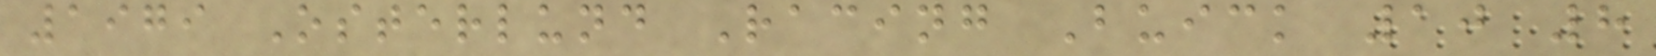1979 Osterlund Racing Buick 10 8
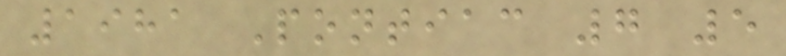1981 Pontiac 7 5
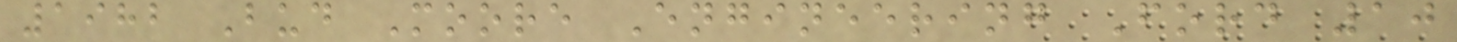1982 Bud Moore Engineering Ford 10
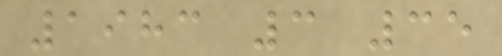1983 3 35
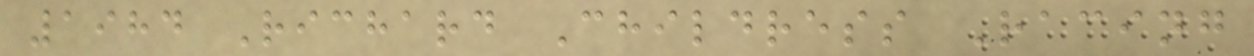1984 Richard Childress Racing
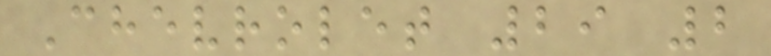Chevrolet 29 2
